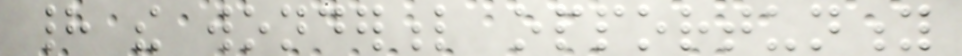had the wonderful opportunity
